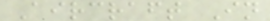Aircraft In
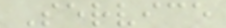Service
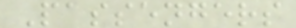Passengers
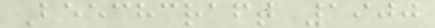Beechcraft 1900
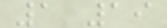1 19
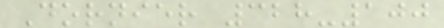Dornier 328-100
